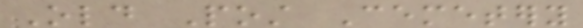Old Post Cemetery
